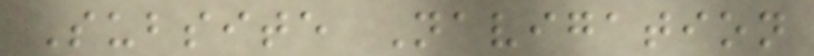Subsite Navigation
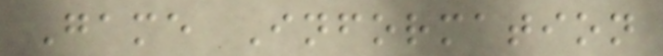Game Information
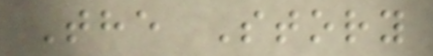The Story
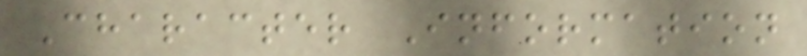Character Information
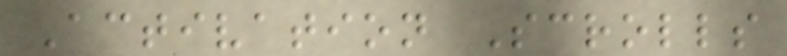Activation Scrolls
